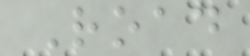Road
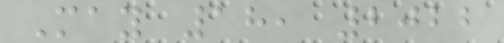May 18, 2022
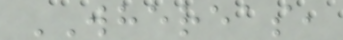WHEREAS,
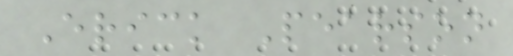Erick Pearson
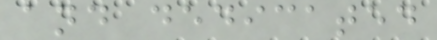and dedicated
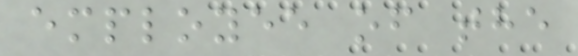employee of the
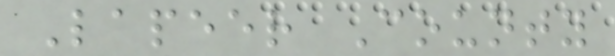Lapeer County
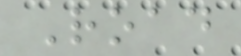Road
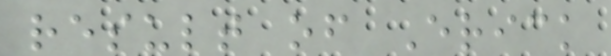result of Erick
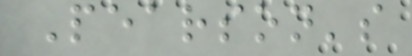Pearson's
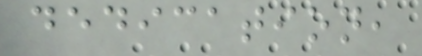dedication,
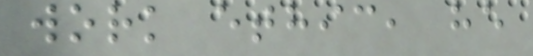work ethic, he
